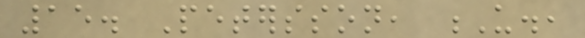15. Petersson, U.,
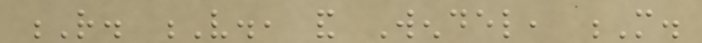R. V., and Wendel, M.
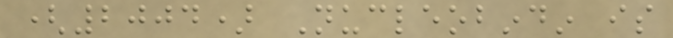(2004) Nucleobindin is
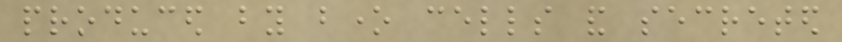produced by bone cells and secreted
